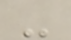-
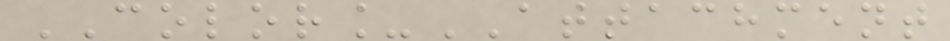COLOR_ATTACHMENT
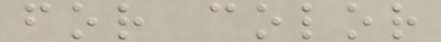for color
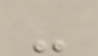-
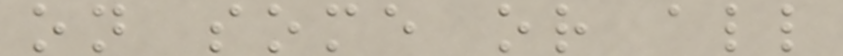on some or all
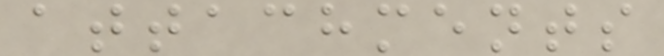attachments
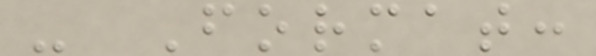- Format:
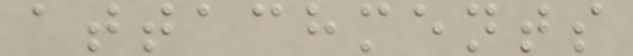attachments
